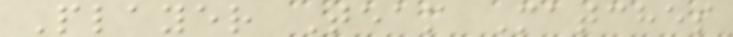Player Team Matches
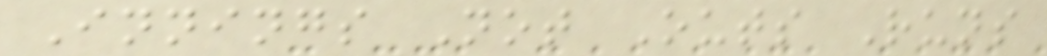Innings Not Outs Runs
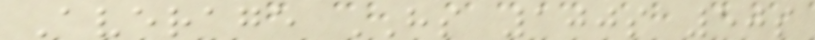Average HS 100s 50s
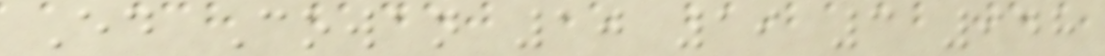Ed Cowan 10 19 3 948
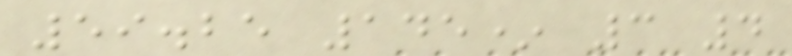59.25 145* 3 4
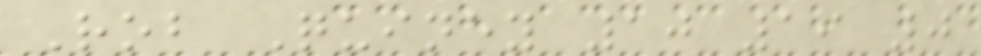Rob Quiney 10 19 0
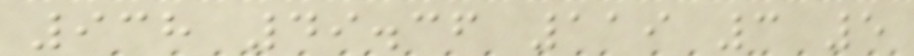938 49.36 119 3 5
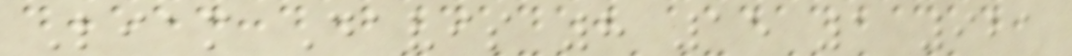Liam Davis 8 15 1 921
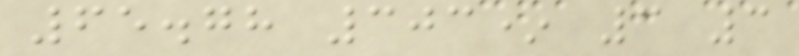65.78 303* 3 3
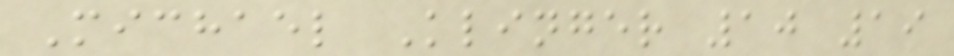Michael Klinger 10 19
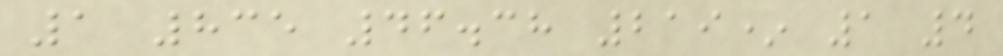1 835 46.38 219* 1 4
